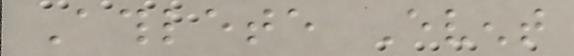Athlete Event
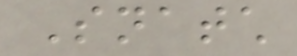Snatch
